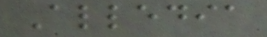Alledia
